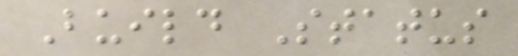Build Status
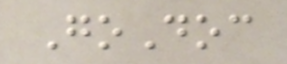GoDoc
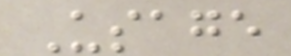Usage
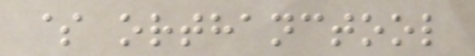$ orthanctool
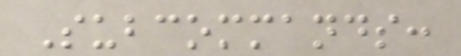Subcommands:
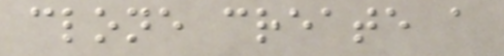clone create a
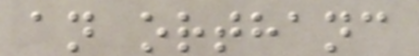an orthanc
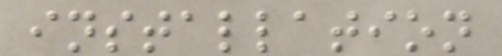installation
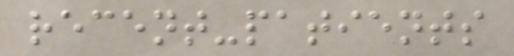recent-patients
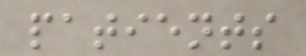patients
